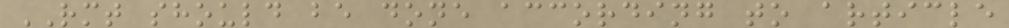RMT should be done according to article
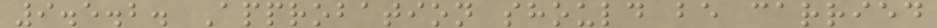9.5.2. Approbation should be carried
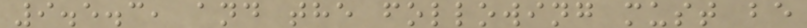9.5.3, and the following must be
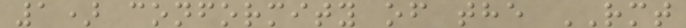1) conformity of the RMT
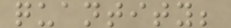quantity;
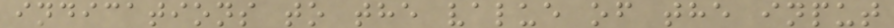indications to the value of the input
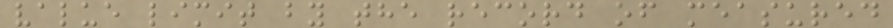value limit by the record of measured
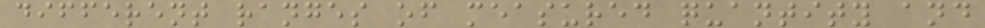different ranges of measured quantity and
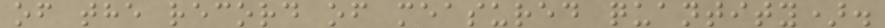of the record of measured quantity).
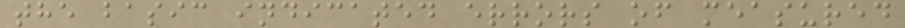the basic indicated errors of measured
